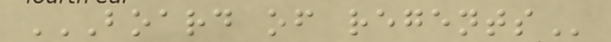BOARD OF REGENTS
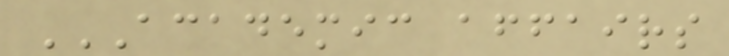ACADEMIC AFFAIRS
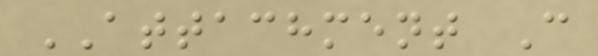ATTACHMENT C
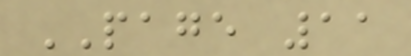PAGE 11
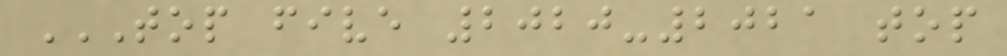TOP FIVE 2020-2021 TOP
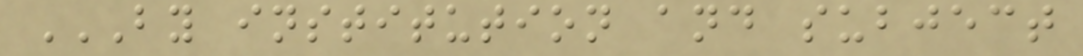BY INSTITUTION AND SUBJECT
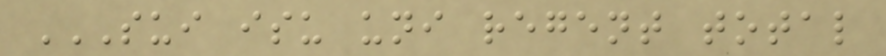SUI ISU UNI REGENT TOTAL
